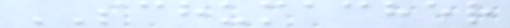SCHUMACHER
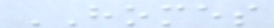HOMES
